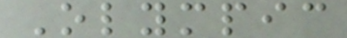Olympic
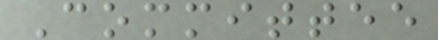Committee
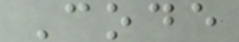Code
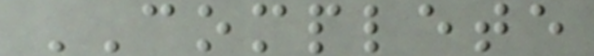COMPLETE
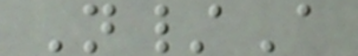N/A
